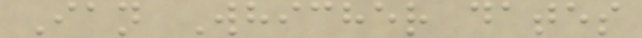Ian Whicher dates
